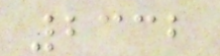2332
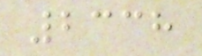2338
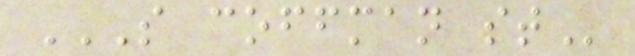S COFFMAN ST
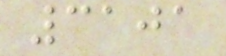3101
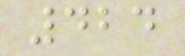424
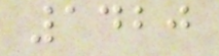1420
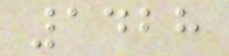1428
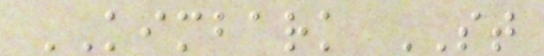KIMBARK ST
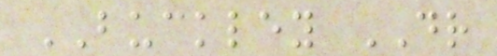BUCKLEY DR
